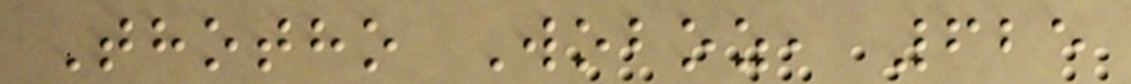Thotho Woboz, 625
